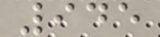945
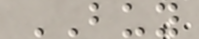BUY
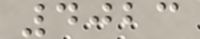4023
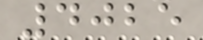4025
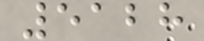5128
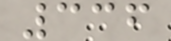336
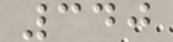340
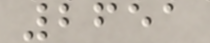2651
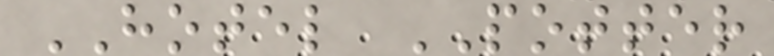HOTEL POTTER
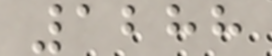1288
